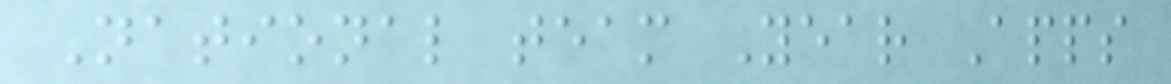National team Year Apps
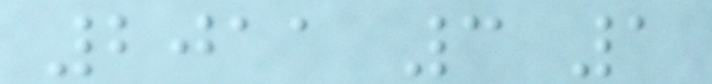2011 3 1
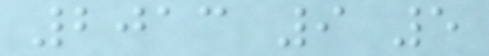2013 9 5
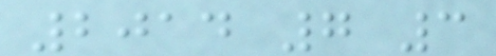2014 7 3
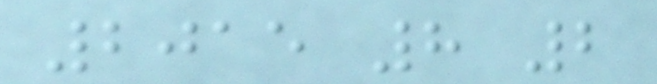2015 8 2
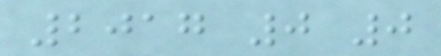2017 0 0
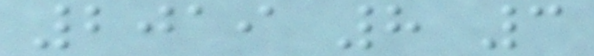2019 8 3
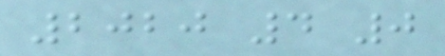2020 4 0
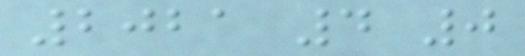2021 4 0
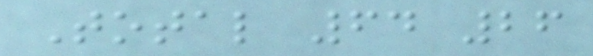Total 64 26
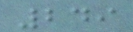249
